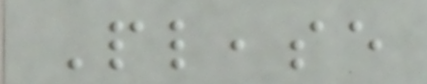Please
